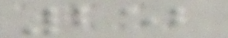252
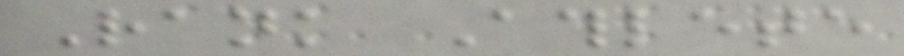Rank Athlete
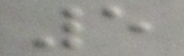5
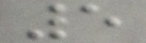5
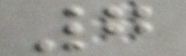7
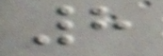8
